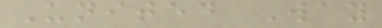United Way
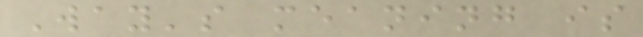Way's meaning is
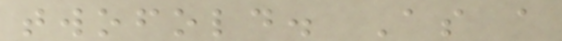twofold. As a
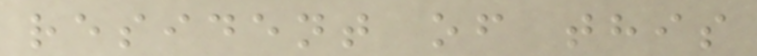resident of this
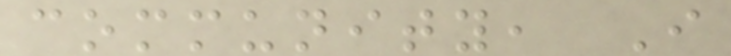community, I
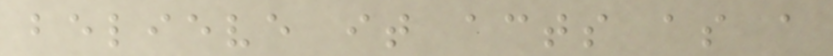believe it acts as a
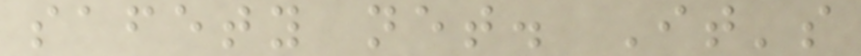safety net. It's
